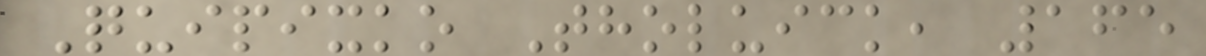Quipixko Tholuick, 165
